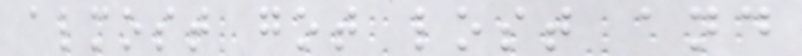almost got lost and
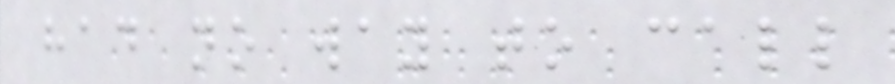had no way to call
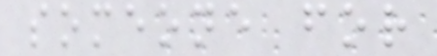someone for
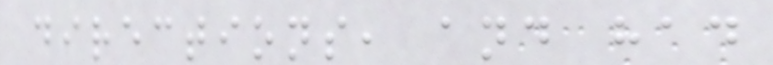directions, and had
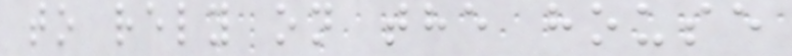to rely on the house
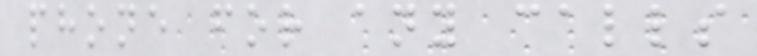phone for any calls
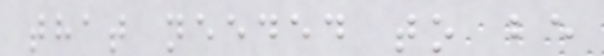that needed to be
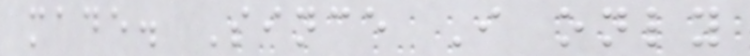made. Since I only
